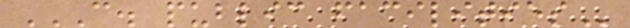C. PUBLIC FACILITIES
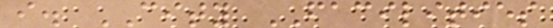i. CITY FACILITIES
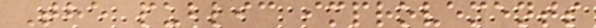The public improvements
